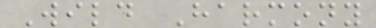Wild Harmony
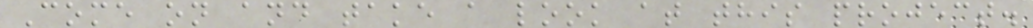Come on and take a look at this project.
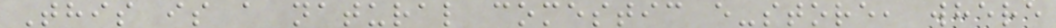This is a natural comestic e-store, where
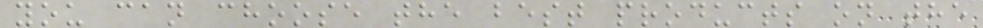you can choose the best products on the
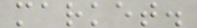market.
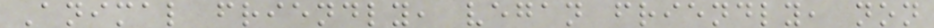Animal friendly, vegan friendly, non
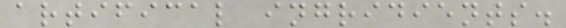artifical ingridients.
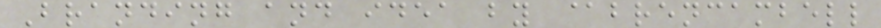Branding and idea by @brencambell
